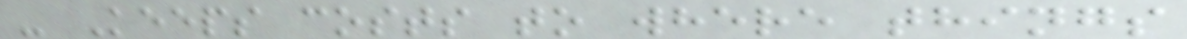- Keeps costs to where things
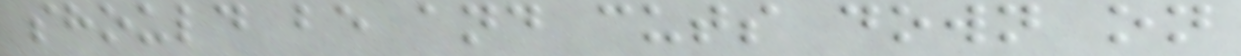should be and cuts down on
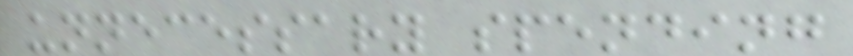unnecessary spending
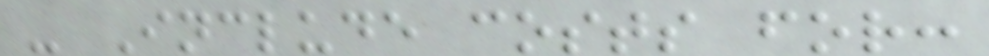- Include costs for:
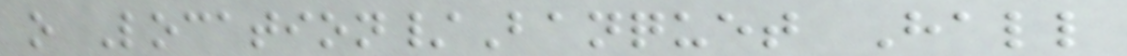o Location/Banquet Hall
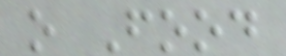o Food
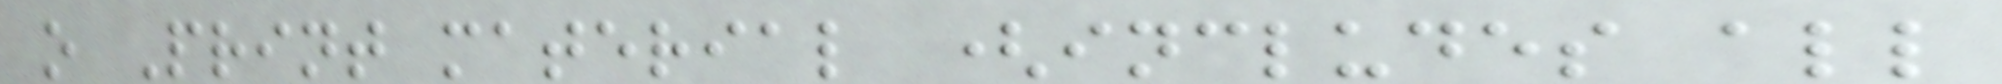o Print material (includes all
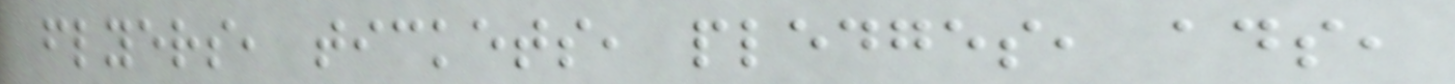flyers, tickets, pledges, ads,
